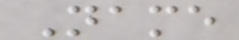Name
